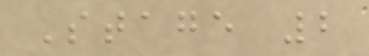Stage 2
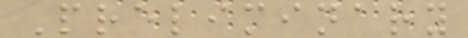Preliminary
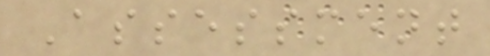Assessment
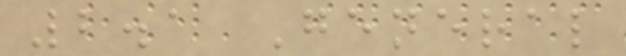2.1 General
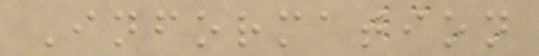Information
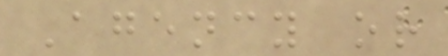Agency or
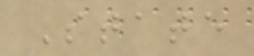State
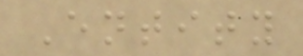Entity
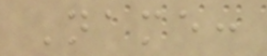Name:
